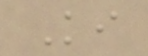Ki
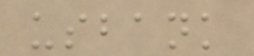usbank
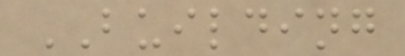BUILDING
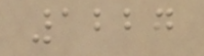1227
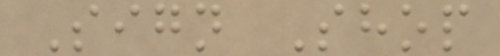Sign Shop
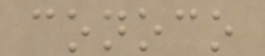conoco
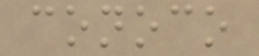conoco
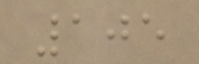105
